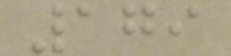179
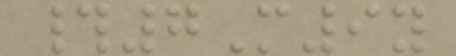#7M9y
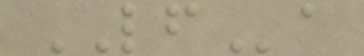LFa
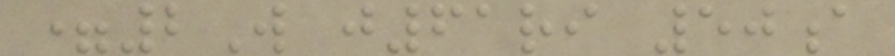=2W j61ri 50a
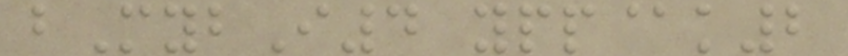bMybI4 ypp@k2
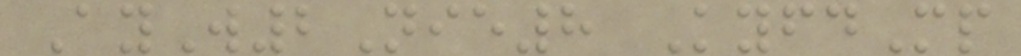AyW2Nie8 KyfdMp
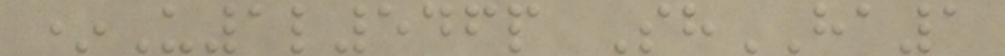*U1l546p ShHA1
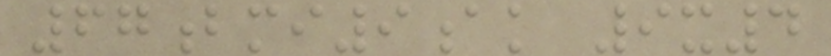67bmi9ak 9x4
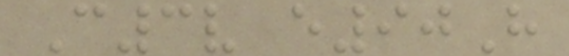C3v e90H
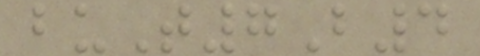buT7B4
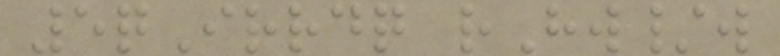5qIrrdq rHw/w
